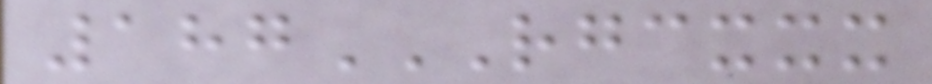187RGCXXX
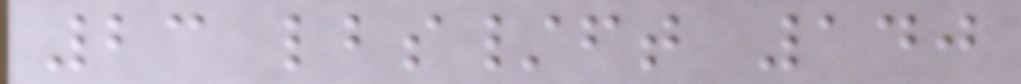23 lbs/ft 140
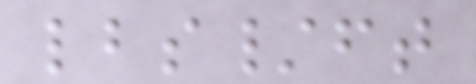lbs/ft
